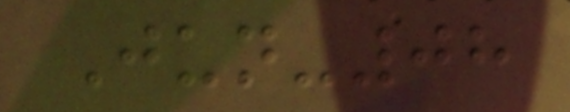Jun-08
